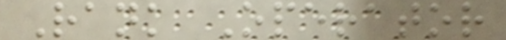Rank Operator
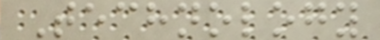Technology
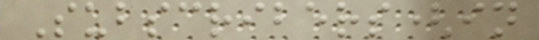Subscribers(in
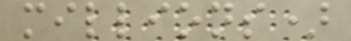millions)
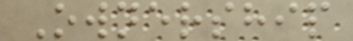Ownership
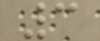3
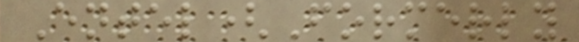Entel(Formerly
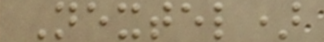Nextel)
